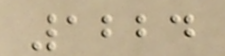1224
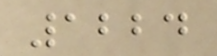1224
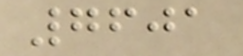7601
